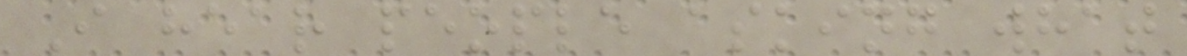I hear people asking what
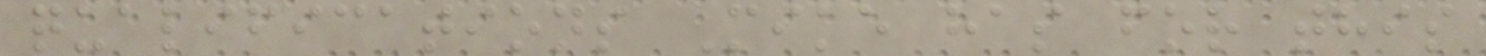qualifications Mike has for this
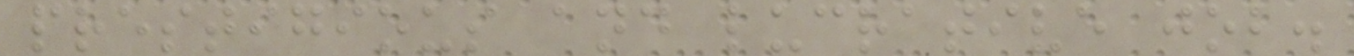prestigious and lucrative job.
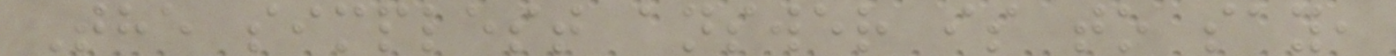The simplest answer is to say,
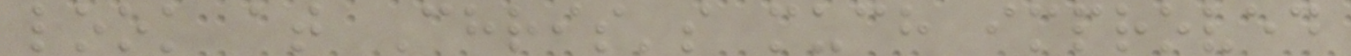look at Chris's much improved
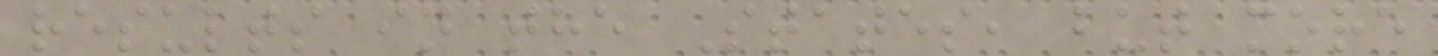results in the States, but more
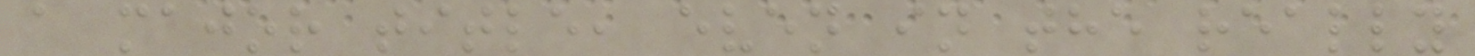a major title, even in the really
